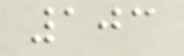103
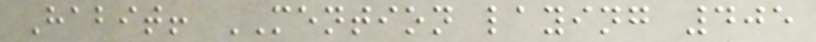Habit! MENTION laying 405
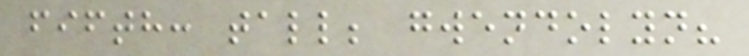fifth: tall; gwendolyn?
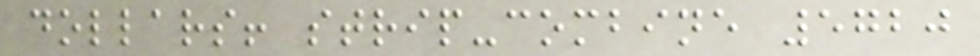dollars! strip-combine 5720
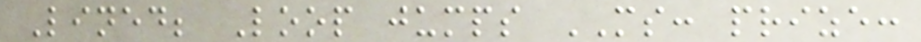Lined; Loop jumps MS: prize:
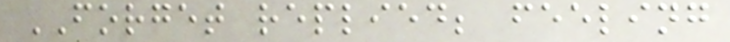FORGET replied; feeling
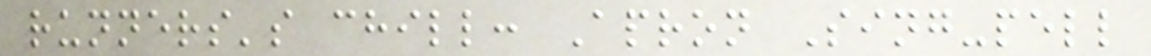runners's chill: Apron Sing-pell
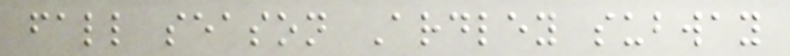fall season Ardley subway
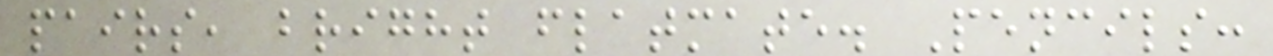pairs, bright flatmate. Pencils:
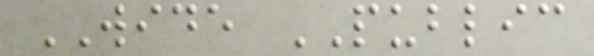WIDE PUBLIC
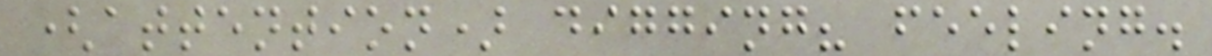(attention) digging? feeling.
